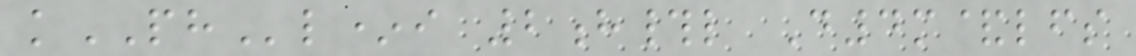kPHl*i 2h#l D4m&lfs
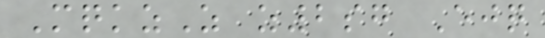MqkzZ z2sg Ejq
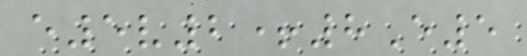e5v2+8E5
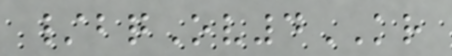/bqOv4KR
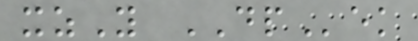xzY DPek
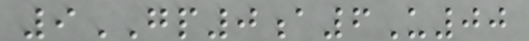9GP0a6U00
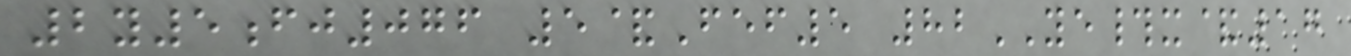2y5fj076 5&Fef5 82YE#x&17
